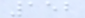152
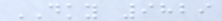DKY 9829
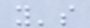y's
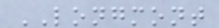LONGMONT
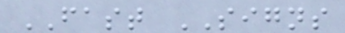FAST SIGNS
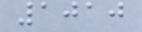1010
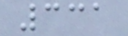331
